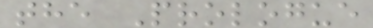the Prologue
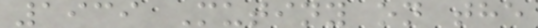1939 Mutiny on the
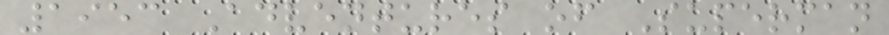1953 Adventures of Superman
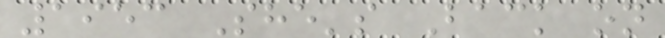1953 She's Back on
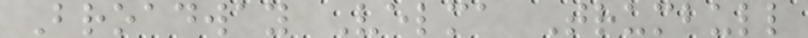Broadway Velma Trumbull
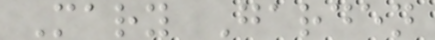Mary Garden
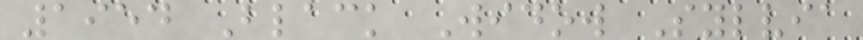1954 Black Widow Sylvia
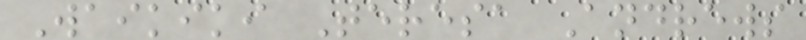Waikiki Teresa Andrews
